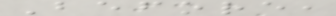Before,
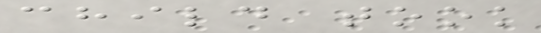child took
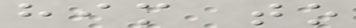him to
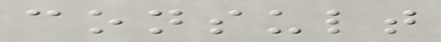consult
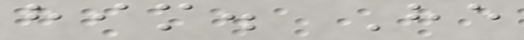him. He
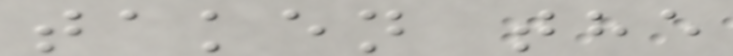taken the
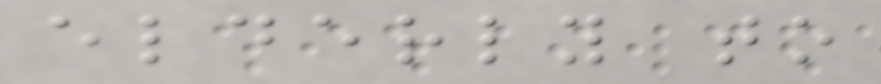elderly to
